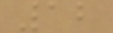12
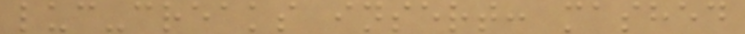luc-creaks insert: mashed
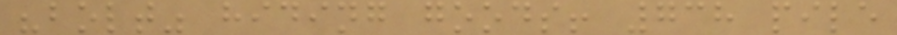"bolt" hiding goods! 738 pile
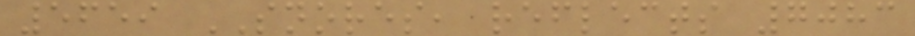5659 SNORES, reflects 7083
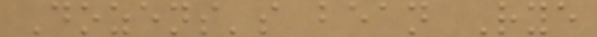Dozens's bean Rye
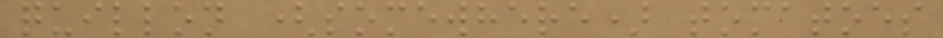quillon (somewhere) tomatoes
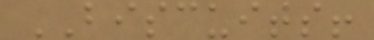BISCUITS!
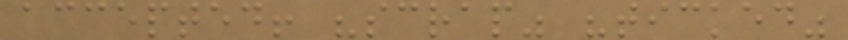accepted! "scrap" "ticked"
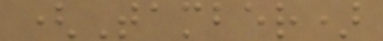(Tamber)
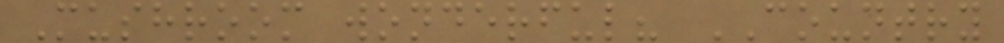Mushroom wonderful? COUNTRY
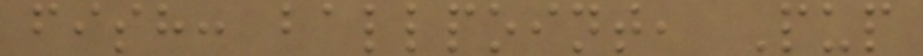fish: ballpoint, Pup
